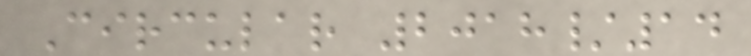Circular 2018/14
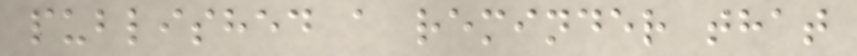published a reminder that
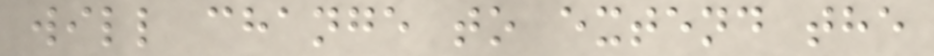will change to extend the
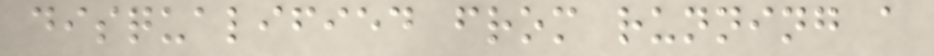disqualified from running a
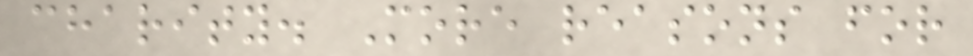charity. More reasons for
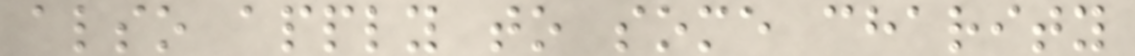also apply to some charity
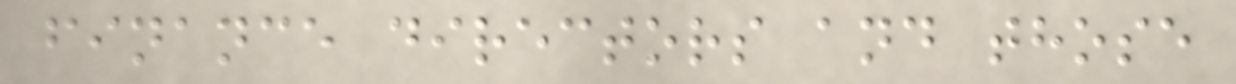finance directors and those
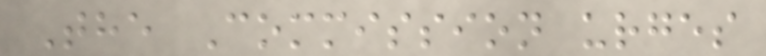The Commission urges
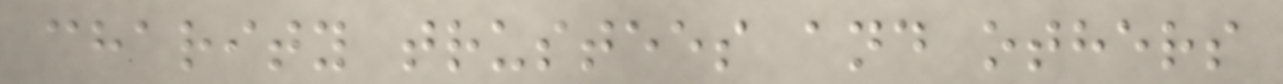charity trustees and others
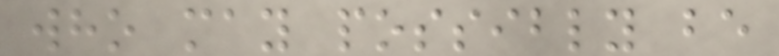who may possibly be
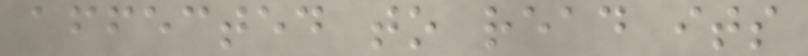affected to read its
